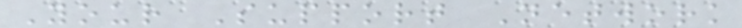Your Support Network
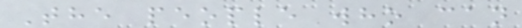The people who can
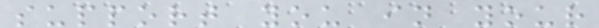support you in your
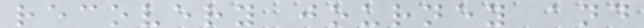recovery journey and
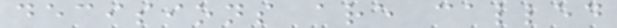decisions are called
